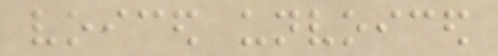voiced unvoiced
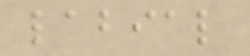labial
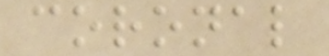coronal
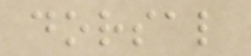dorsal
